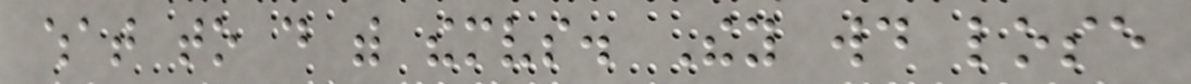what to do with themselves. They would lose
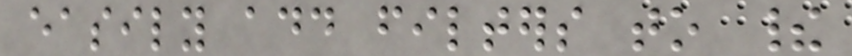easily add filters to their
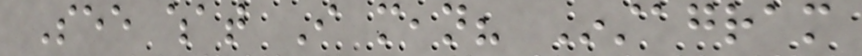See what I mean? Instagram
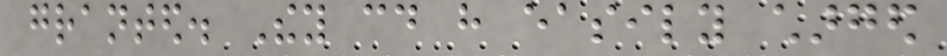granted. They could have easily charged
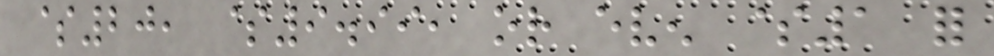$20, $9.99, or even $1 for
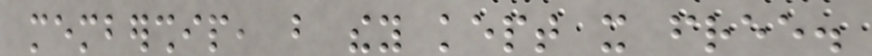membership, but they kept it free.
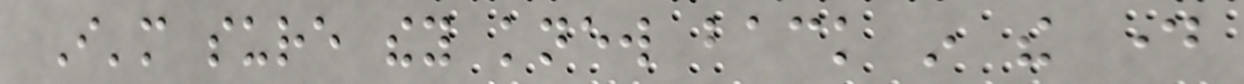I'm sure they knew back in the day
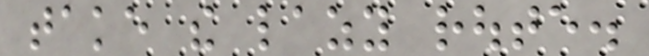take the lazy route.
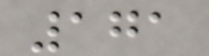171
